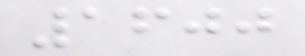1600
